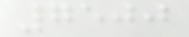7500
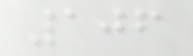106
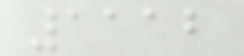1112
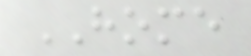HOME
